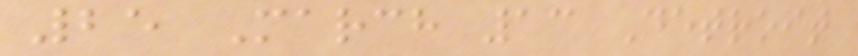25 March 13 Detroit
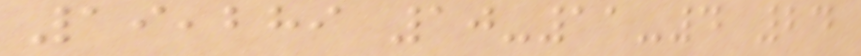19,289 10-11-4 24
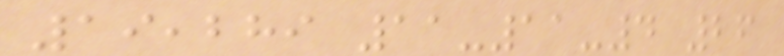19,289 11-11-4 26
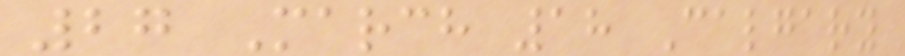27 March 18 Calgary
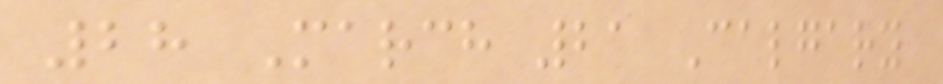28 March 21 Calgary
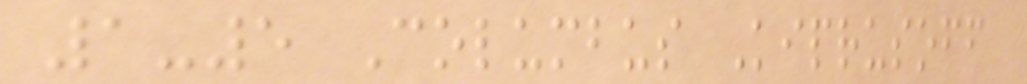1-5 Columbus Kiprusoff
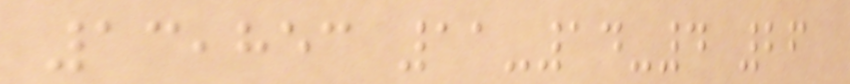13,853 11-14-4 26
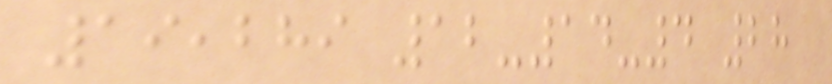19,289 12-14-4 28
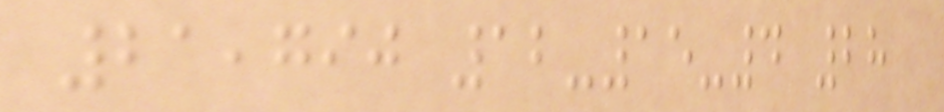21,790 12-15-4 28
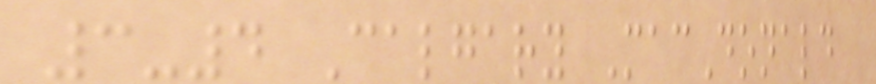3-4 Calgary MacDonald
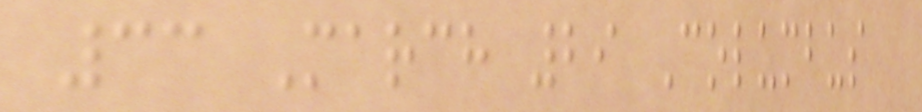33 March 29 Columbus
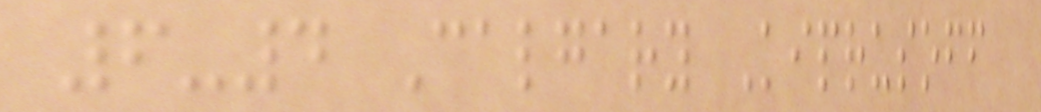6-4 Calgary Kiprusoff
